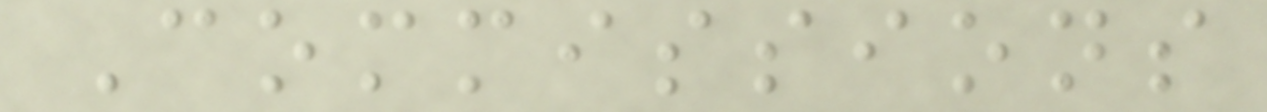Commissions
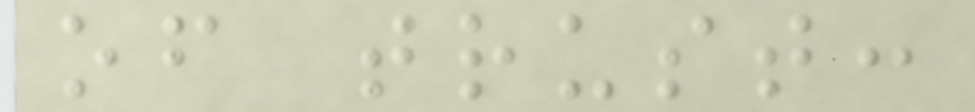of trust:
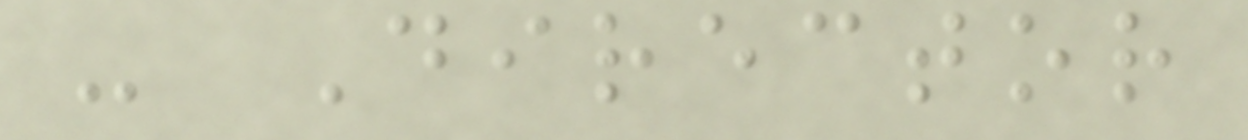- Director
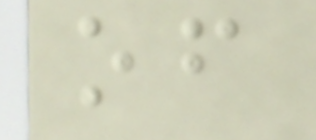of
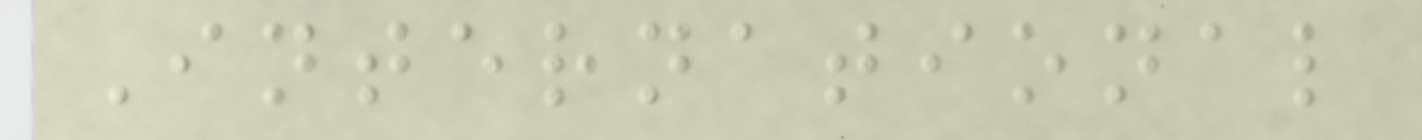International
